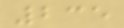235
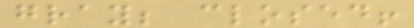gray; closed!
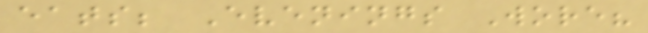eats; Evenings Wore?
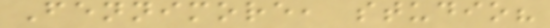Fennimore, studio?
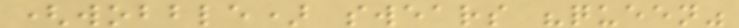(wobble) swears "queen"
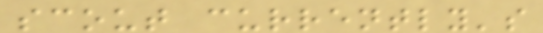scout currently's
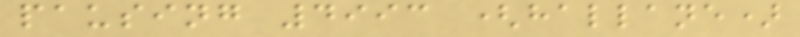pausing 4993 (hallane)
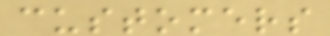customers
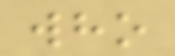who
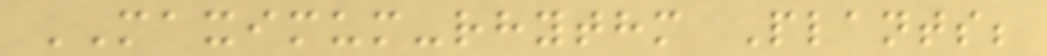MAXIMUM-rhythm Plants;
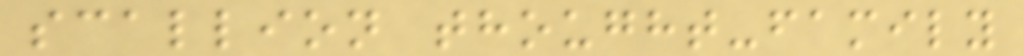scallion thought-family
